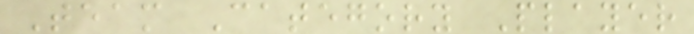Team Category Player
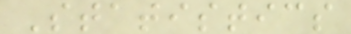Statistics
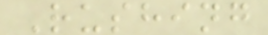Rushing
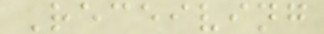Receiving
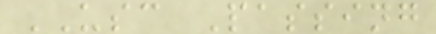USC Passing
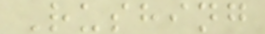Rushing
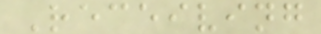Receiving
